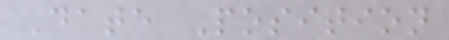Date Position
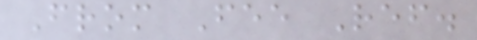From Fee Ref.
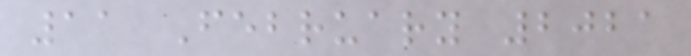11 February 2021
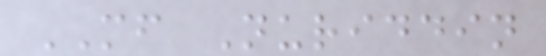MF Nuriddin
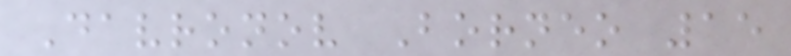Davronov Borneo 15
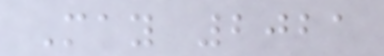May 2021
